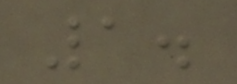1.
